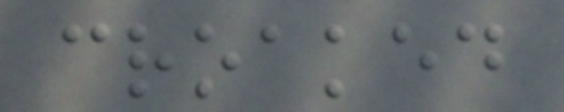croaked
